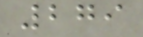279
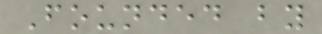Founded by
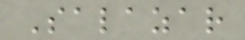Salazar
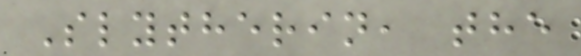Slytherin, the
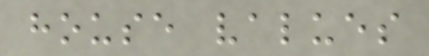house values
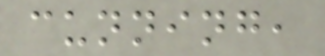cunning,
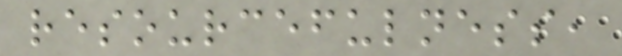resourcefulness,
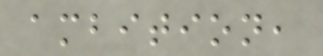ambition,
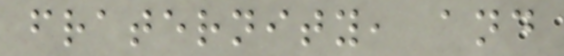fraternity, and
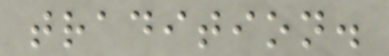tradition.
